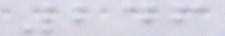246
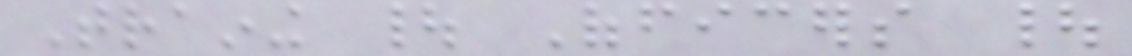Training | Officers |
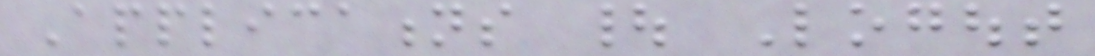Applications | Logout
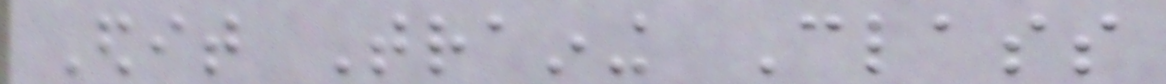Edit Training Class
